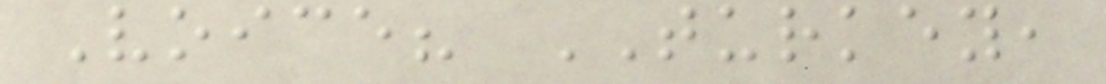Voice? TURKEY,
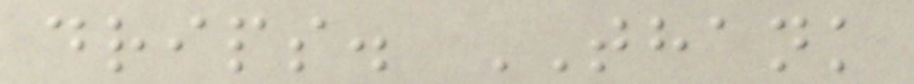drips. THANK
